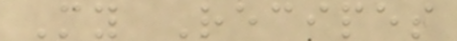My Recipes
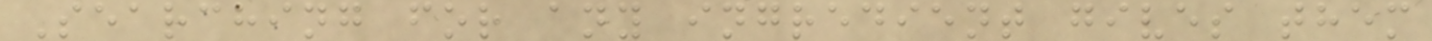Searching for any ingredient gives them
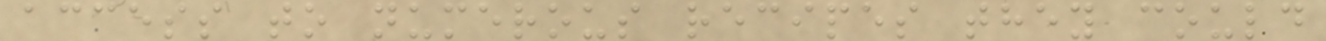access to numerous recipes they could
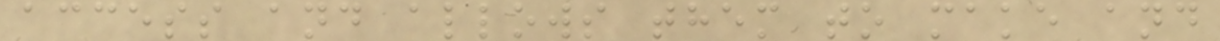access and allows them to make and
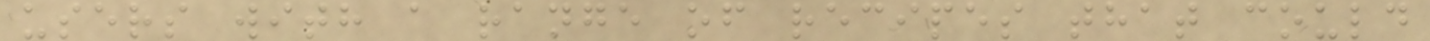users with a range of recipes that could
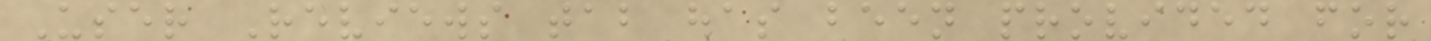User Reviews tab has been provided for
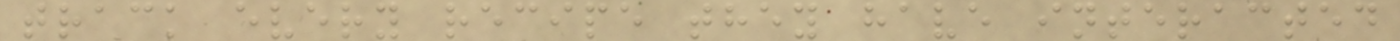track every recipe they have interacted
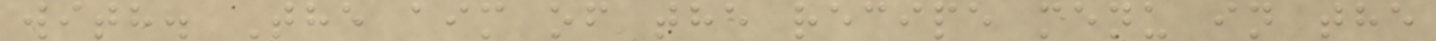with. The aim of the recipe menu in the
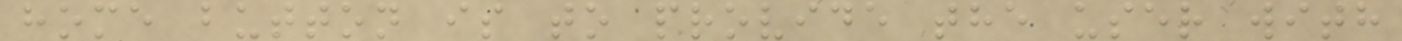home button is to provide the user with
